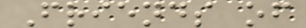Friends of
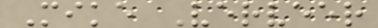Mike Verveer
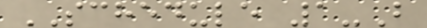SCHEDULE 1-B
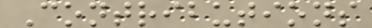Contributions
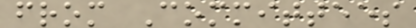from Committees
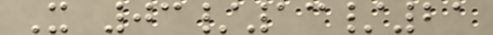X 03/13/21
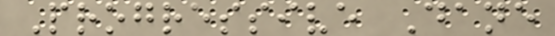Progressive Dane
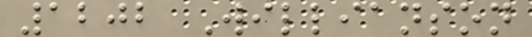1202 Willianson
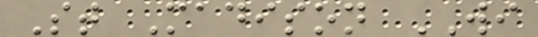St Madison WI
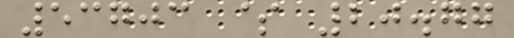53703 $ 20.77
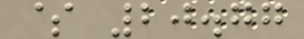$ 20.77
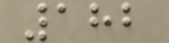182
